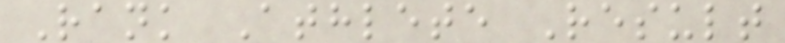Rank Athlete Result
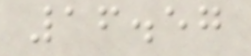16.57
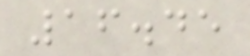16.45
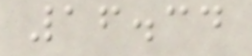16.34
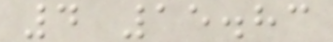4 15.83
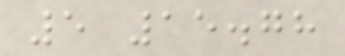5 15.78
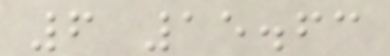6 15.63
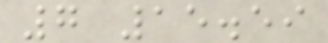7 15.59
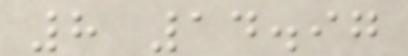8 14.97
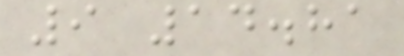9 14.81
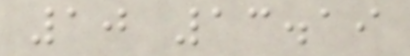10 13.19
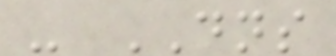- DNS
